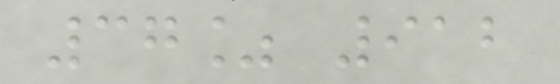37% 912
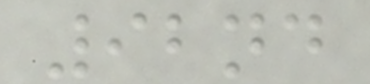92nd
